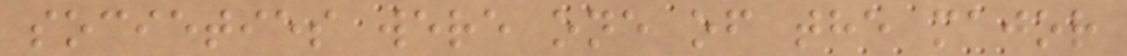societies were one of the major
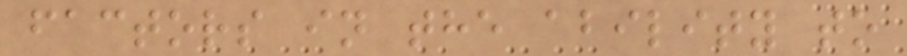factors in the ability to
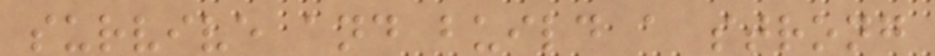survive and build a strong
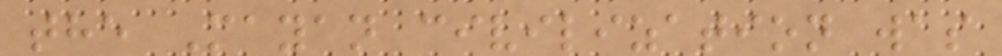the Mayan civilization was
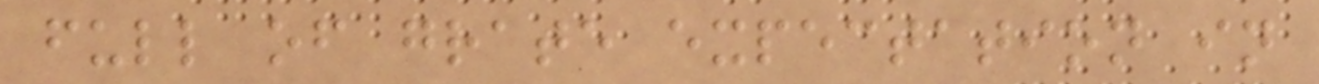full of grate expectation in
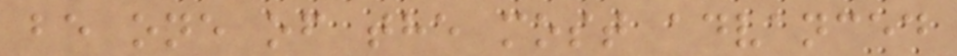be one of the most advanced
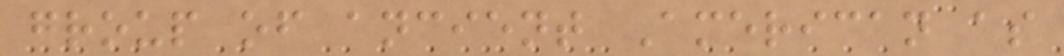group of ancient American as
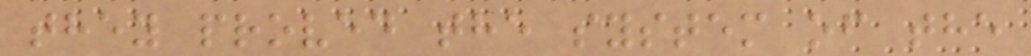they proved the system of the
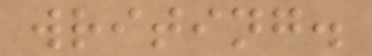writing.
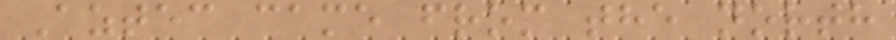Aztec came from the north
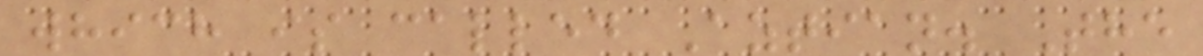which is called Aztian. The
